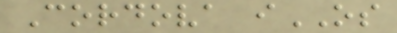Cordova iOS
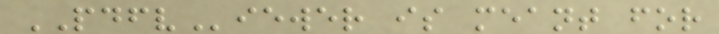PDFViewer is meant for
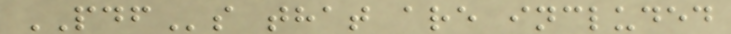PDFs that are included
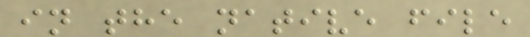in the native file
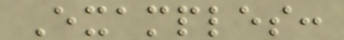Examples:
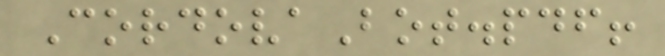CordovaBot.pdf!
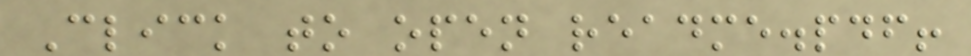Click to open readme.pdf!
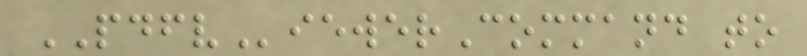PDFViewerCommand to
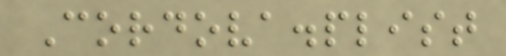Cordova.plist
